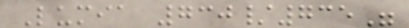Lumia 730/735"
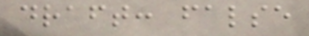draft: false
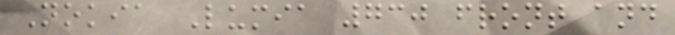Nokia Lumia 730 front and
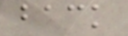back
